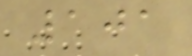101
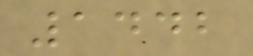1442
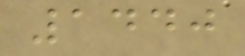1440
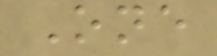One
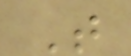T
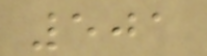501
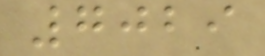7029
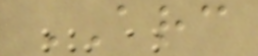ARC
